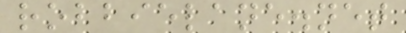robbielane.net
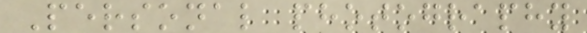Personal photography
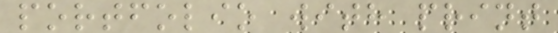portfolio with print
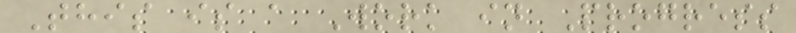This is a Work in Progress
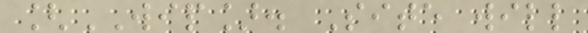[WIP]. Site will
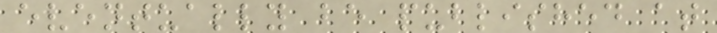eventually be published at
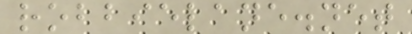robbielane.net
